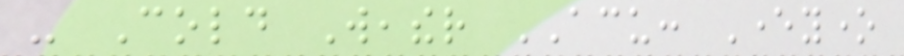- Cold Weather ACU: Everyone
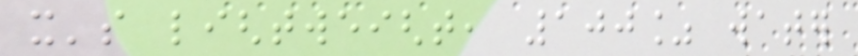it's lightweight, 100% water
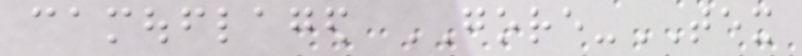camouflaged GORE-TEX
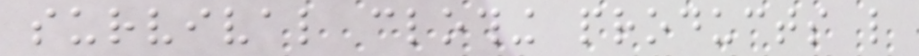survival clothing products like
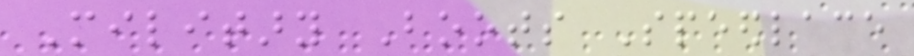Military Boots Speedlace
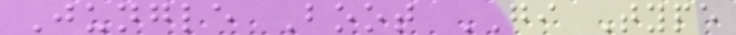Jungle Boot GI Type
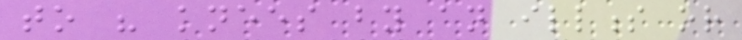to his knees by an illness or
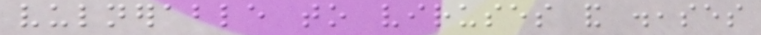vulnerable to viruses and diseases
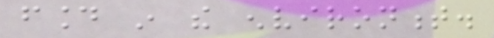found in the environment.
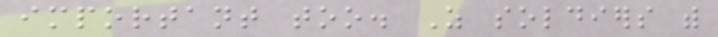important too. As soldiers with
